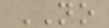NO
